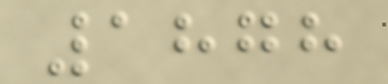1878
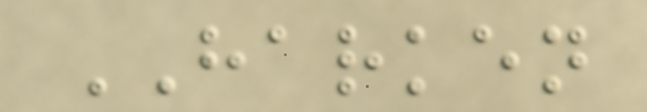HARKEN
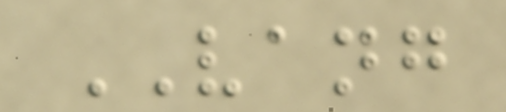VANG
